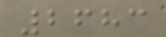2683
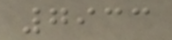7933
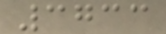3733
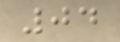04
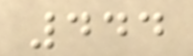444
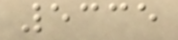5335
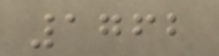1762
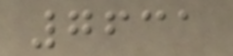7631
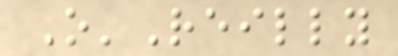O'Reilly
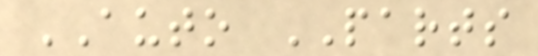AUTO PARTS
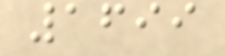1699
